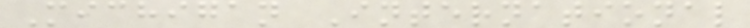Michigan International
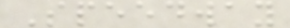Speedway
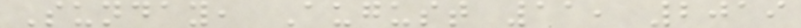Sunday, August 11, 2019
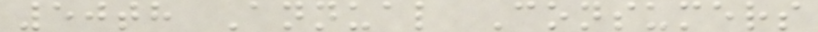50th Annual Consumers
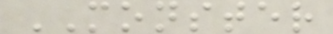MONSTER
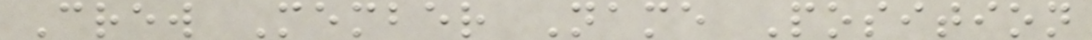Crew Member Name Position
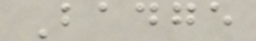Badge
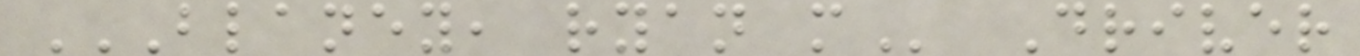BLANEY, RYAN M Driver
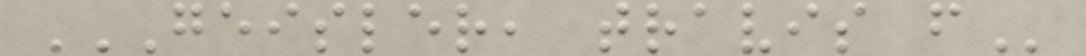GEISLER, TRAVIS F
